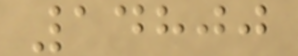14800
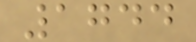1744
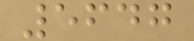5647
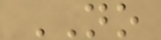NO
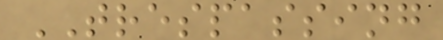TRESPASSING
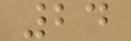24
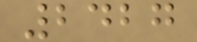2427
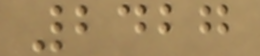2427
